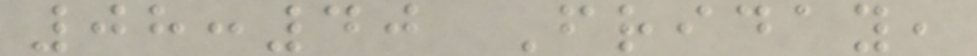08:40 Friday,
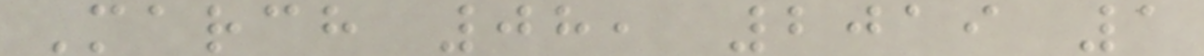March 08, 2019 1
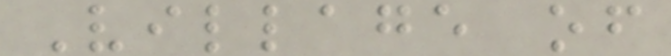Village of
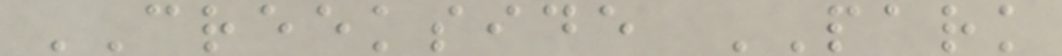CREEKSIDE PARK
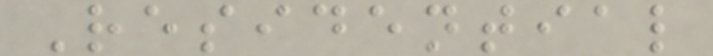Residential
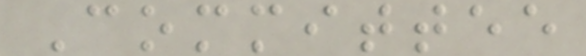Committee
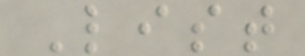List
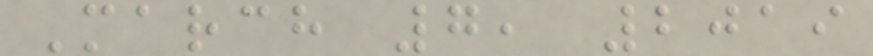March 7, 2019
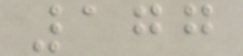177
